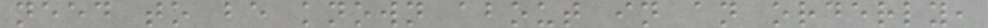need to be known about in an orderly,
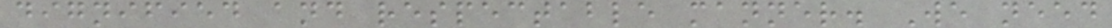dignified and respectable manner. We need
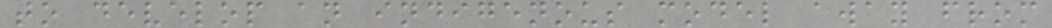to develop an indigenous model away from
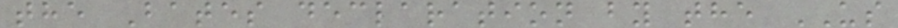the Bates declaration by the US
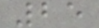25
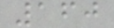160
